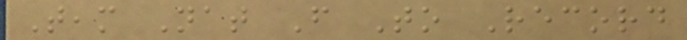Team Nat From To Record
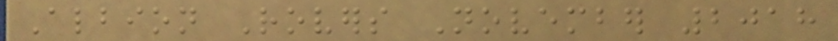Albion Rovers November 2018
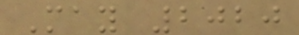May 2020
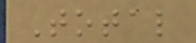Total
